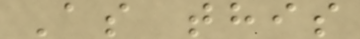As this
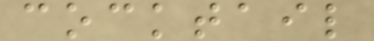cocktail
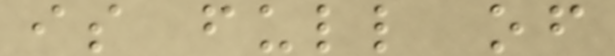is full of
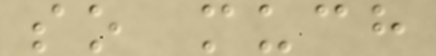so much
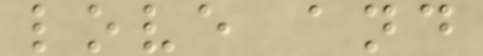love and
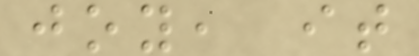joy, it
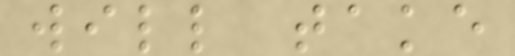will take
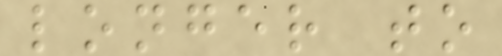longer to
